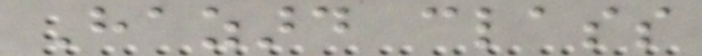Hazard class
